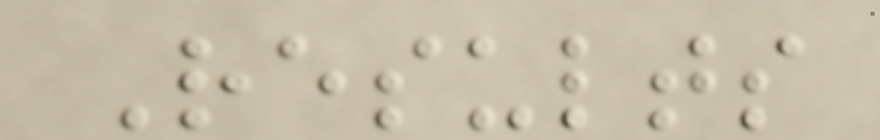Results
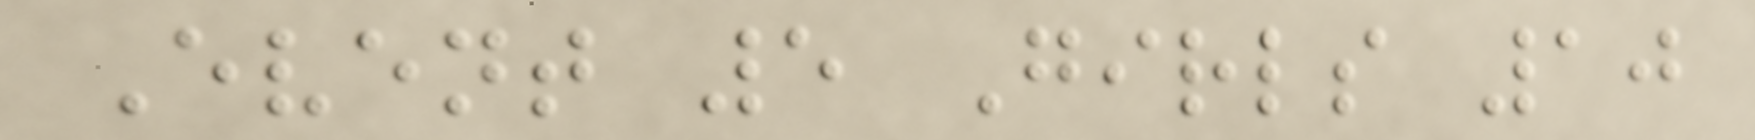Event 5 Girls 10
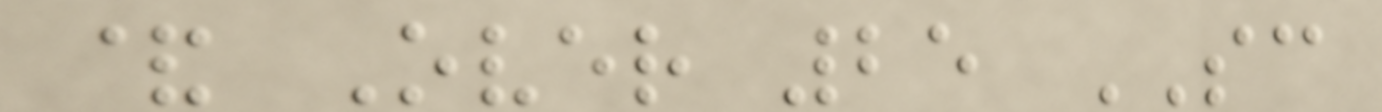& Over 25 SC
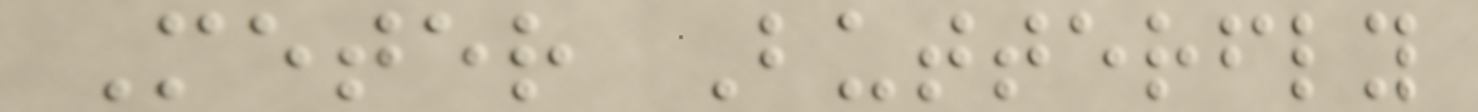Meter Butterfly
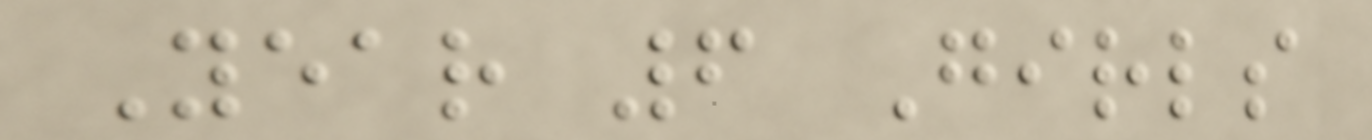Year 6 Girls
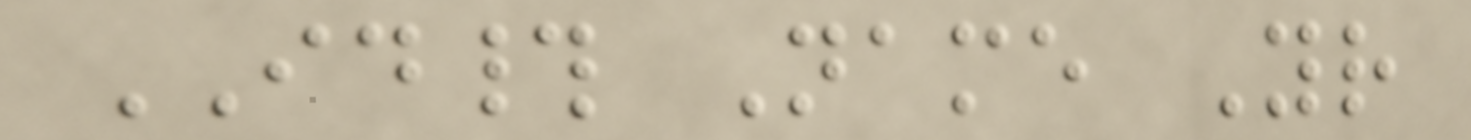ID# Name Yr
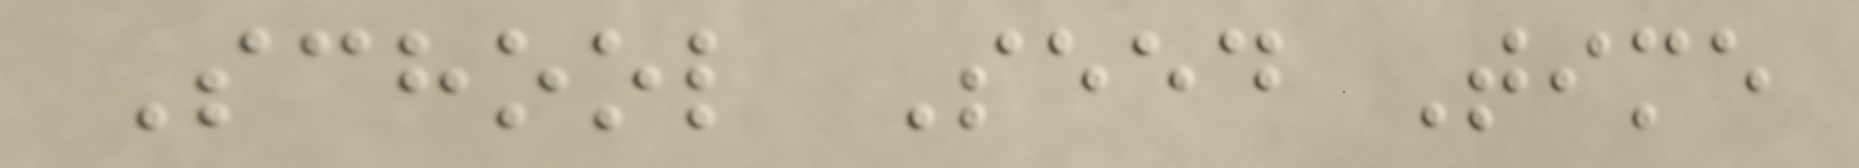School Seed Time
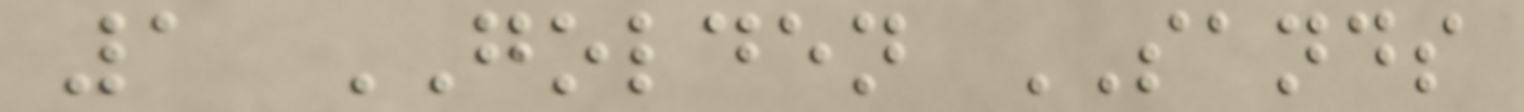1 GOLDEN SANDS
